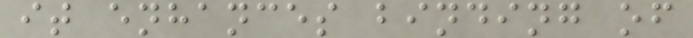it enhances binding of
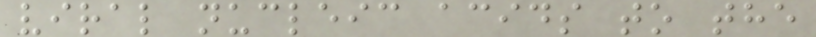viral nucleic acids to the
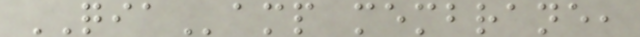QIAamp membrane,
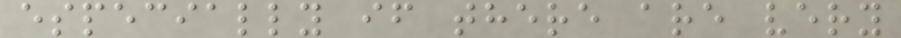especially if there are very
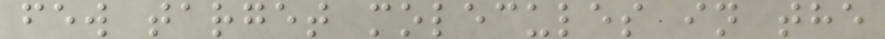few target molecules in the
